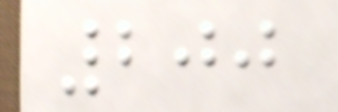200
